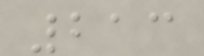213
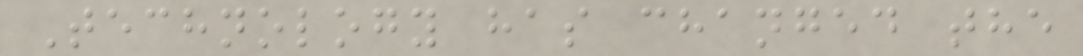Technology has changed the
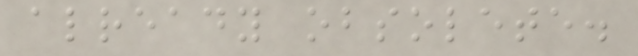already obsolete.
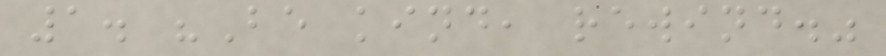1. "Be kind, rewind."
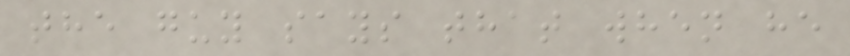the guy says that when he
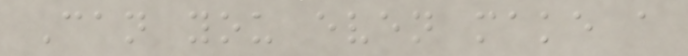Can you even make a
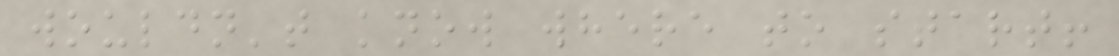wouldn't know where to start!
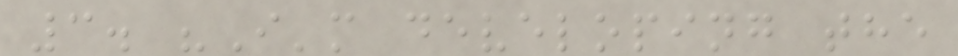3. "I'm developing the
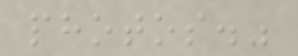photos."
